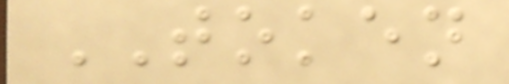TOKEN
